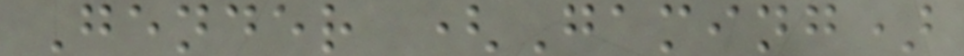Gender (Gaming)
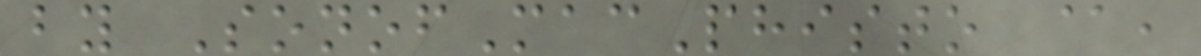by SonofMacPhisto @,
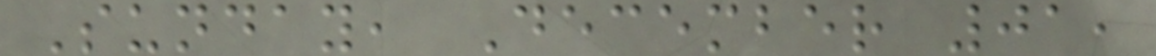Sunday, December 01,
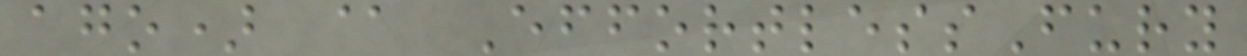ago) @ EffortlessFury
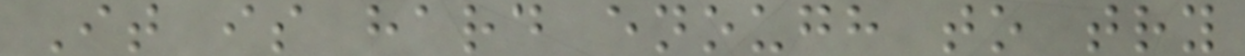It is hard enough to try
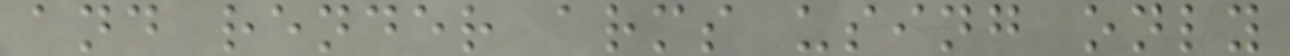and render arms using only
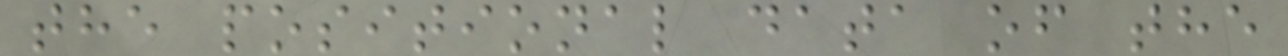the positional data of the
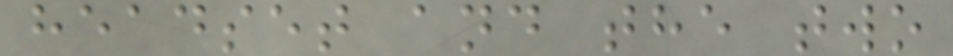headset and the two
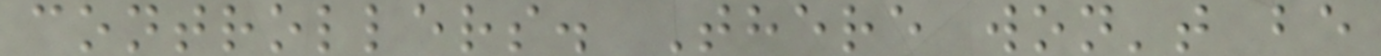controllers. There won't be
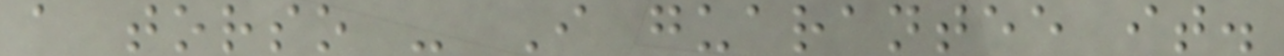a torso - I guarantee it.
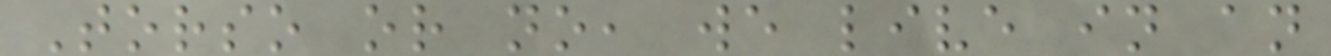Torso or no, we live in an
